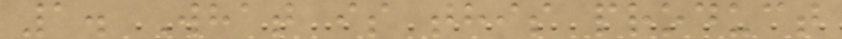1. What is this product
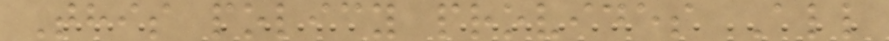This policy provides All
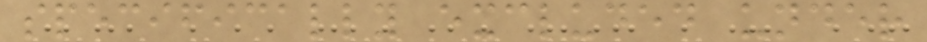specifically excluded under
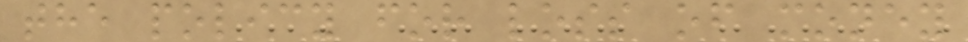the policy for loss of money
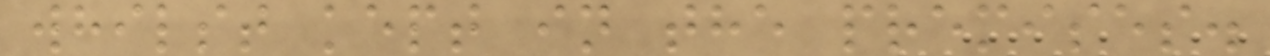whilst kept in the premises.
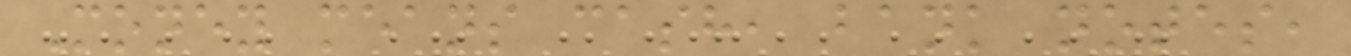Money means cash, bank notes,
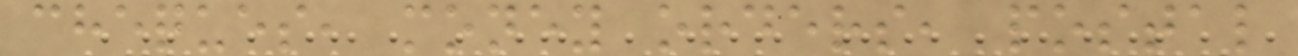cheques, money orders, postal
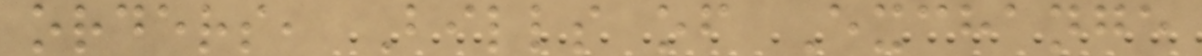orders, Bills of Exchange
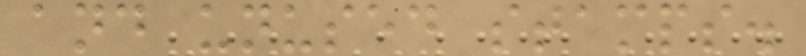and unused stamps.
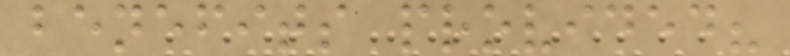benefits provided?
